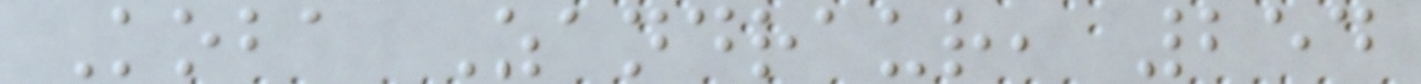Koba Zandraur, 254
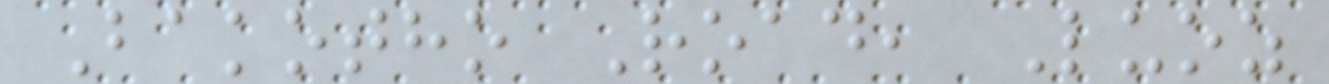Bakotho Road, Luoz
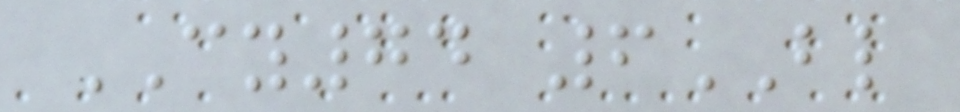CY74 6BL
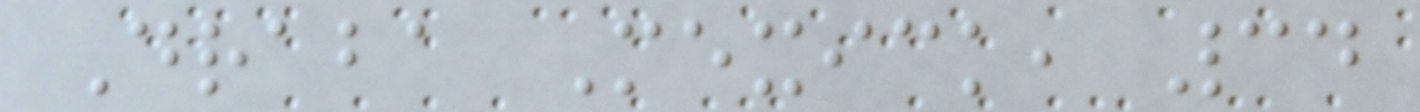Draba Mexick, 34
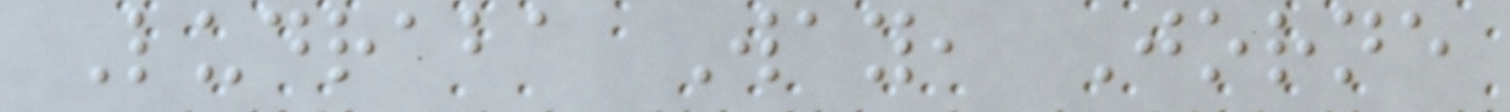Ludraba Way, Jorne
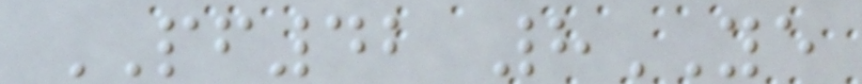PF42 8YE
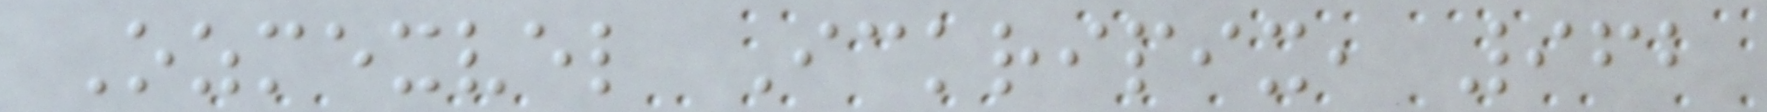Ozmexvel Ickripix, 962
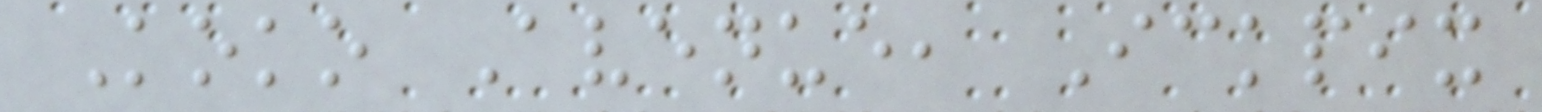Koko Avenue, Ickpix
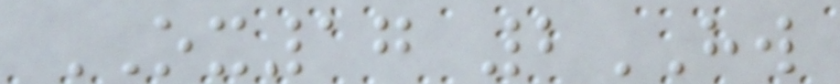OX17 2HW
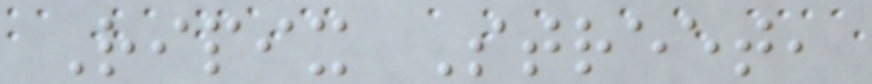Ripix Street,
